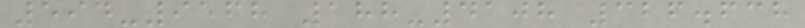594-9568 188-4108 326.638
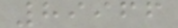89966
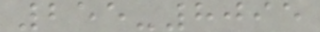255-8095
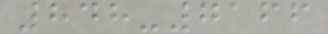848-7166
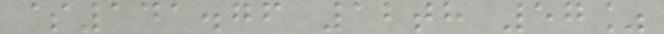$141.76 12th 57%
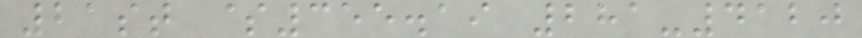21st $355.19 281-4120
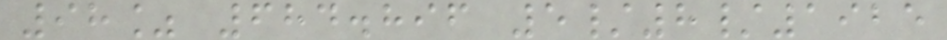98% 684.896 5/8/1925
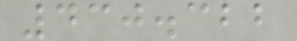430.322
